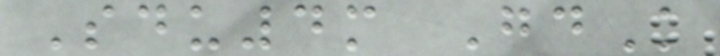Sdu4m GdK
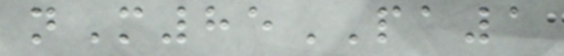nM85PA1
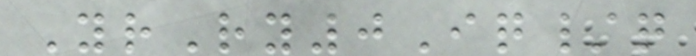YrRy0Iq/q
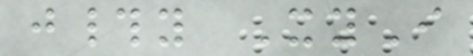j#y XyI
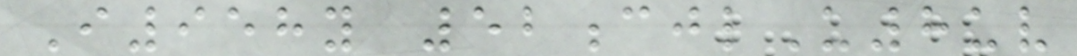I958y 52cjlU8uv
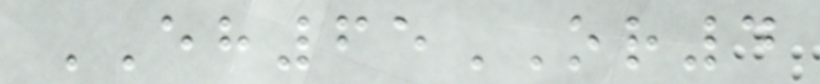EH65OR4
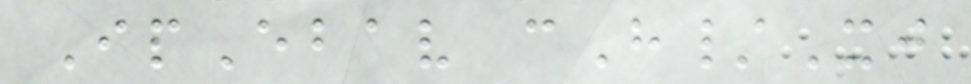IpEbav cH/Xj
